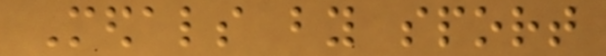Medals by sport
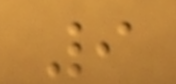9
